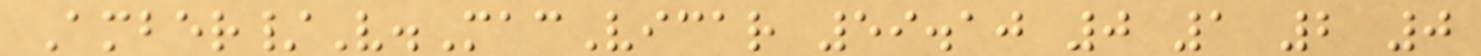Amber/V.MacVicar 59.10 0 1 2 0
